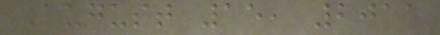August 15, 2011
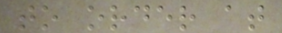to order at
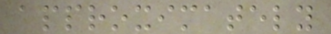approximately
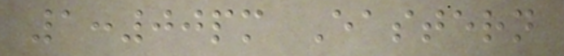1:00pm Eastern
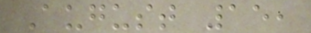August 15,
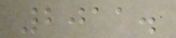2011.
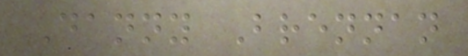Danny Brennan
